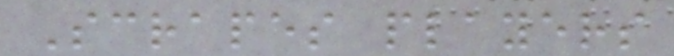Scrapes players
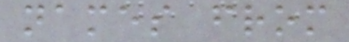names from
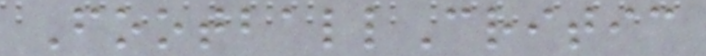FootballCritic
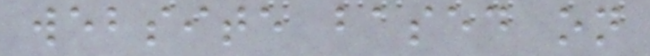website based on
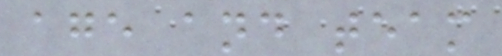age and team
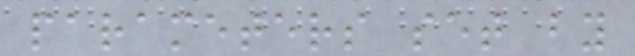parameters set by
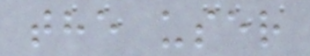the user
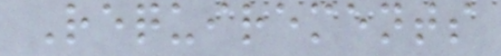Requirements
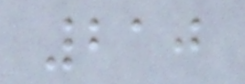210
